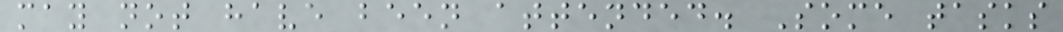may not have been attended. Some tasks
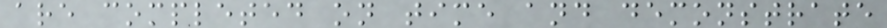are completed on time and demonstrate
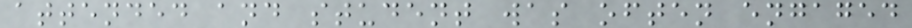attended and student was often engaged
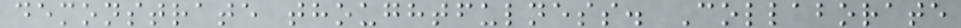demonstrate thoughtfulness. Collaborate
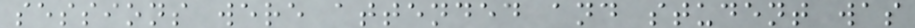sessions were attended and student was
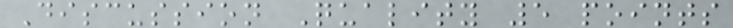Discussion Quality 5 points
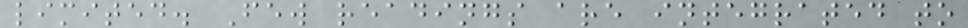limited. Few readings are integrated to
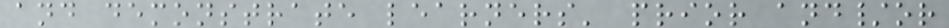and demonstrate learners' prior and/or
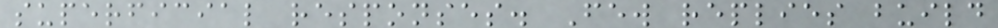superficial responses. Few replies build
